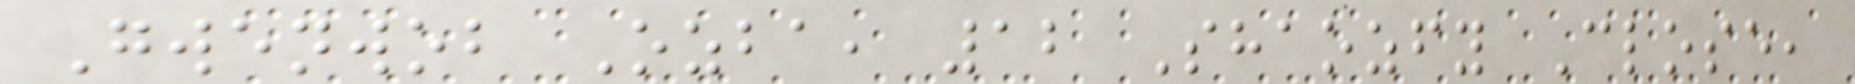Gwenwob Ozba, 12 Shaozfy Close,
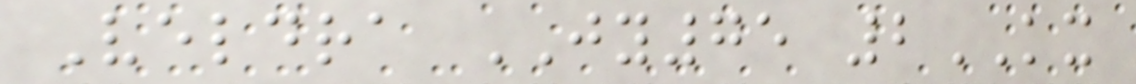Veldra JY75 2KX
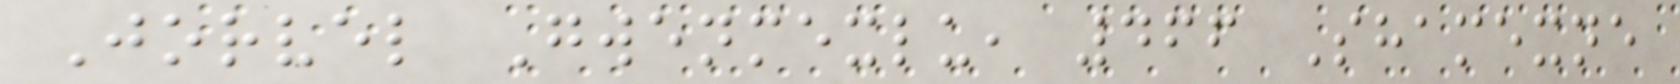Jorvel Gwenmexlu, 466 Shamexne
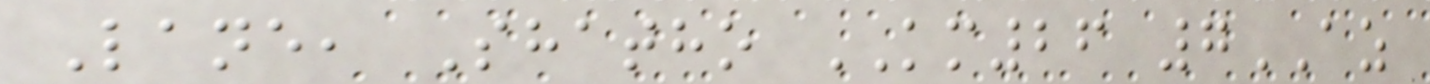Lane, Shatho KM26 7AZ
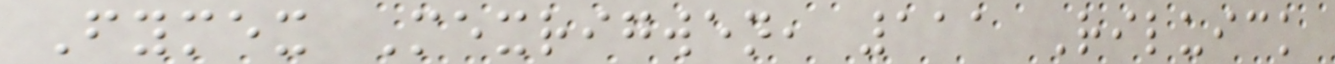Fymex Mexrigwen, 111 Riluick
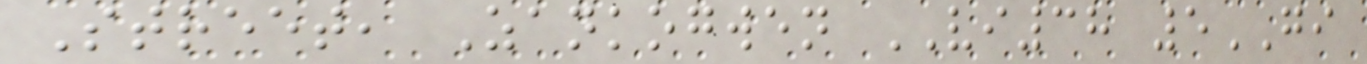Street, Zankogwen VI38 5GI
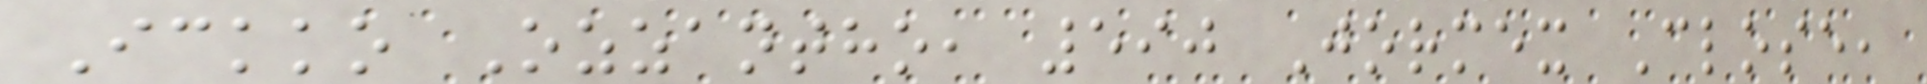Ickko Ozzantho, 590 Jormex Close,
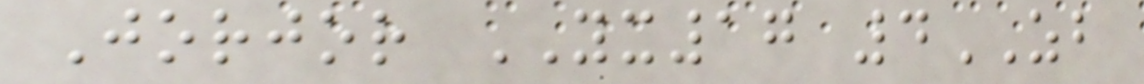Jorjor YX17 4ZB
